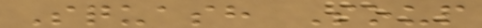Squash Soup
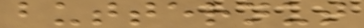butternut
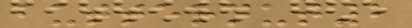butternut2
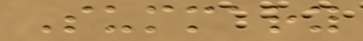Summary
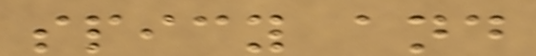spicy and
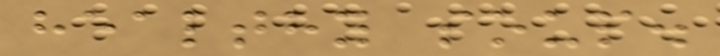healthy soup.
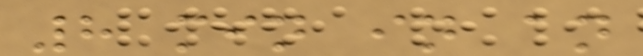8 min in an
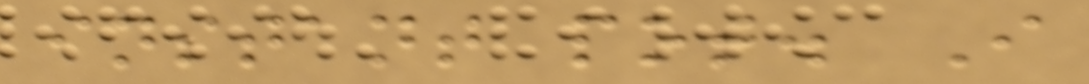instant pot. I
